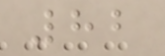82
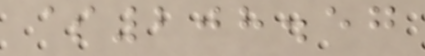$208.57
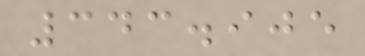343.905
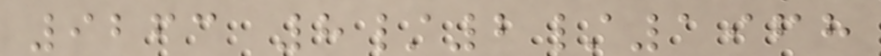9263 8/2/1968
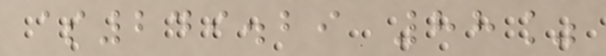$249.29 88%
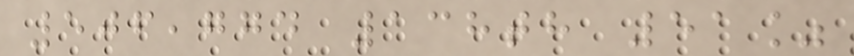506,774 138th 51%
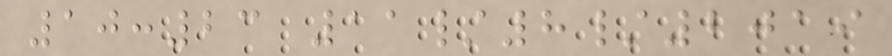10:23 11/8/2019
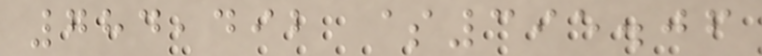784,492 $395.06
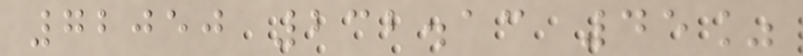72050 232.13 45%
